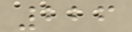226
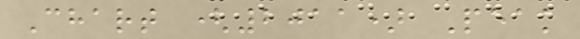Chart (2011) Peak
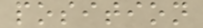position
